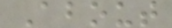About
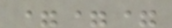===
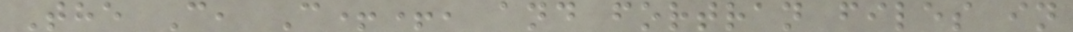The C, C++, and fortran files in
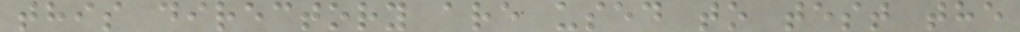this directory are used to test the
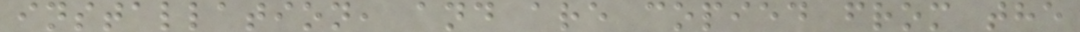installation, and are copied from the
